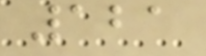121
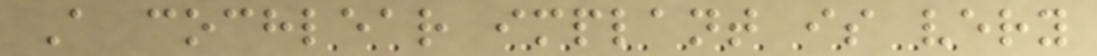A cochlear implant is very
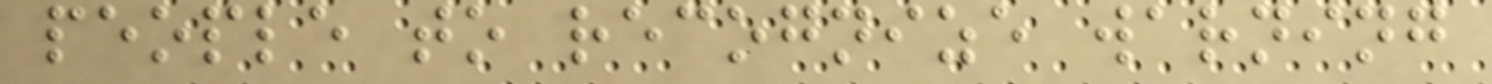people to recognize warning
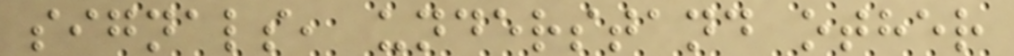signals, understand other
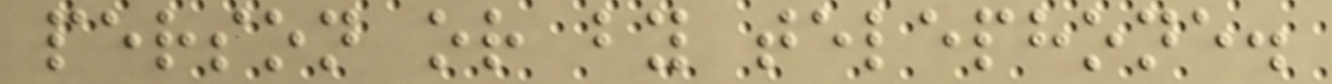person or by telephone.
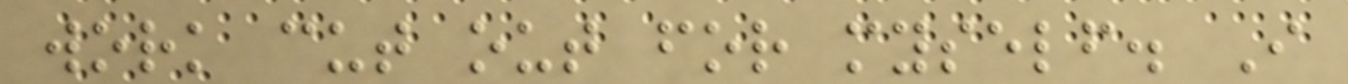work cut out for myself. I
